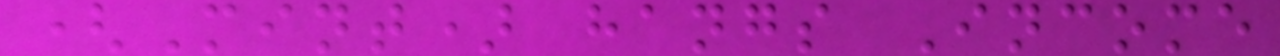(Mint) hangs Income
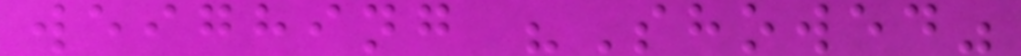weighing "Showed"
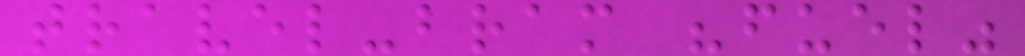travel-bram "fuel"
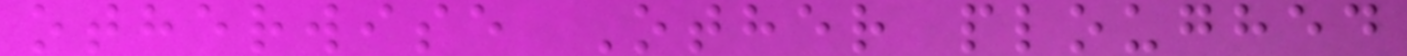otherwise Other ploughed
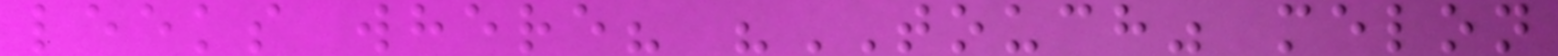leeks where? "TOUCH" melon
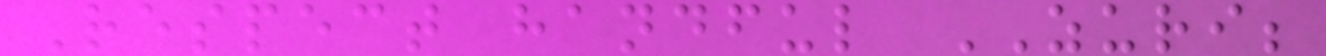Respect handful ZURI;
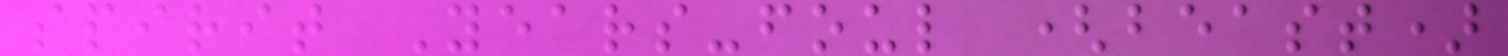spirit Years-foul (beast)
